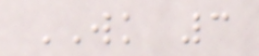WK 3
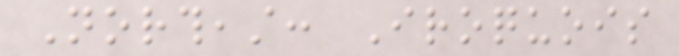Northeast: Iroquois
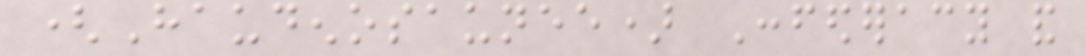(Haudenosaunee) Confederacy and
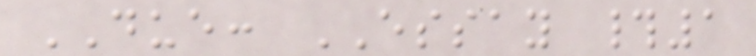DUE: ESSAY #1
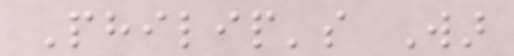Philip's War
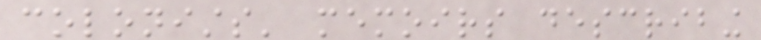colonists' memoirs describing
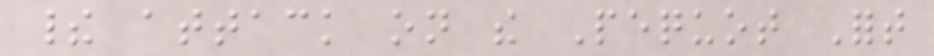their attack on the Pequot Fort
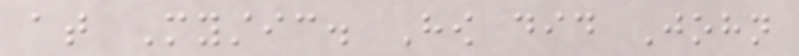at Mystic. How did John
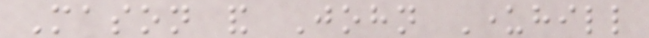Mason and John Underhill
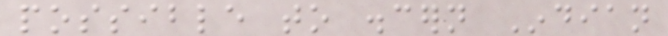possible to discern Indian
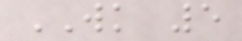WK 5
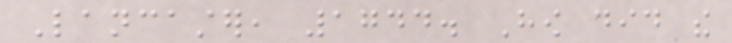Lancaster, 1744. How did the
